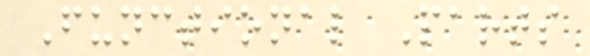Functional Parts
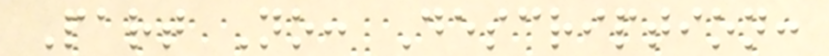Part No: Description:
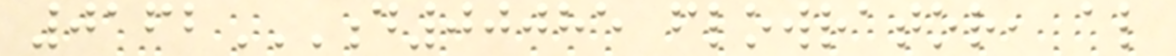0162D00085 FLOWRATOR, AL
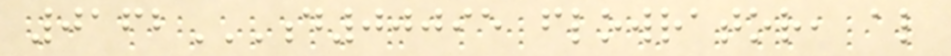0162D00095 FLOWRATOR, AL
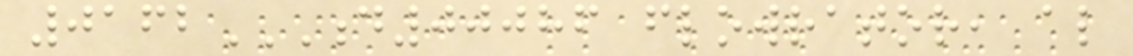0162D00086 FLOWRATOR, AL
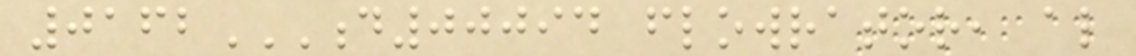0162D00094 FLOWRATOR, AL
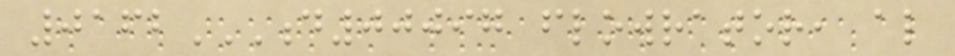0162D00097 FLOWRATOR, AL
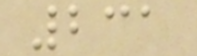231
